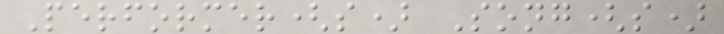Performer(s) Song(s)
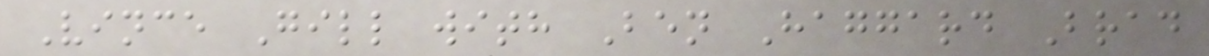Vince Gill with Ben Haggard Brad
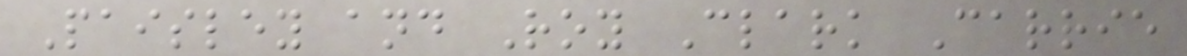Paisley and Roy Clark Carrie
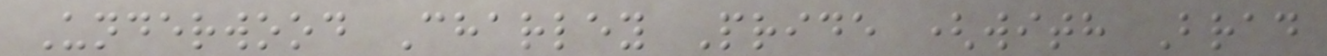Underwood Charley Pride (with Brad
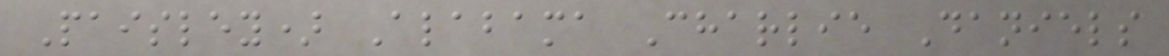Paisley) Alabama Charlie Daniels
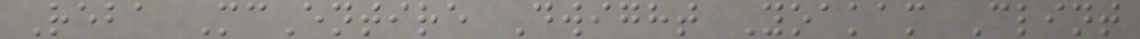Reba McEntire Dwight Yoakam Clint
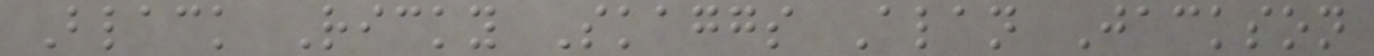Black Ricky Skaggs Alan Jackson
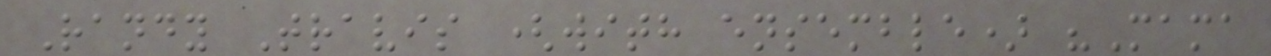Randy Travis (with ensemble) "Mama
